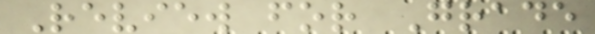Review for Grade
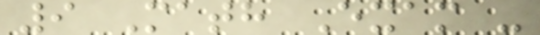9 Math Exam -
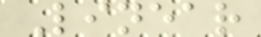Linear
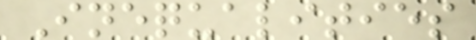Inequalities
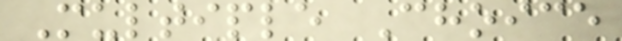Multiple Choice
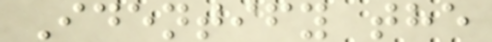Identify the
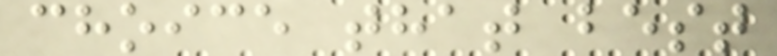choice that best
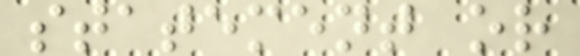statement or
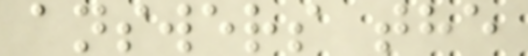answers the
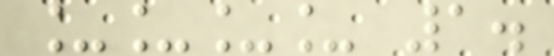____ 1.
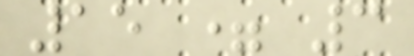15 = 3
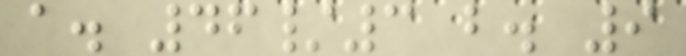a. 46/3 b. 9
